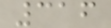316
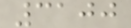3100
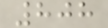808
